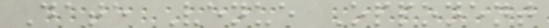Date Venue Opponent
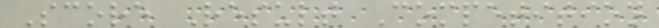Score Result Competition
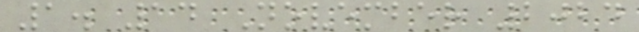1. 14 November 2024
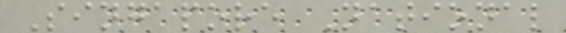Singapore National
